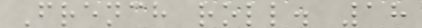French roll. 18
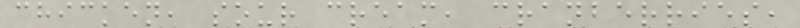chicken, sour cream, cranberries,
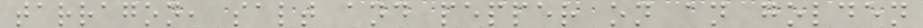tarragon, salt and pepper on an golden
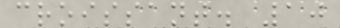croissant. 10
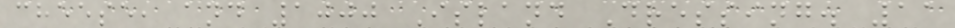cheese, and 1000 Island Dressing. 11
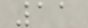11
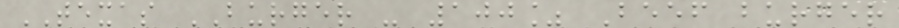TEXAS BURGER - 100% Beef burger
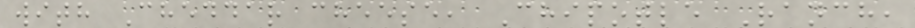with Cheddar cheese, Chipotle Ranch,
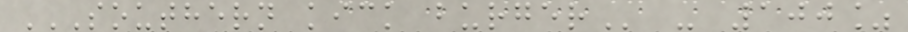SOUTHERN KICK BURGER - 100%
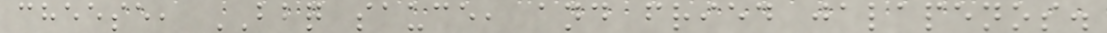cheese, BBQ sauce, and fried jalapenos.
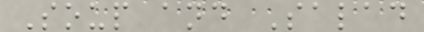Soup and Salad
